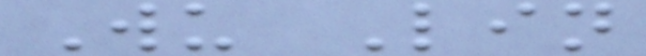Wu Lin
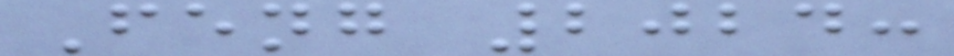Feng 2024:
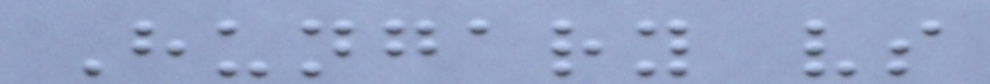Hungary vs
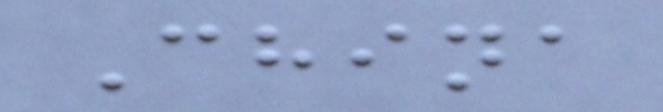China
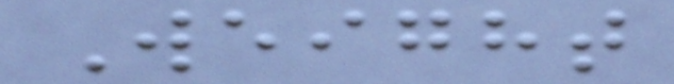Weight
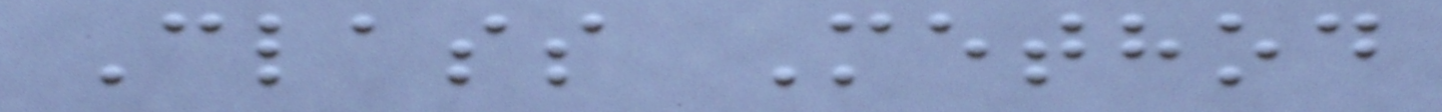Class Method
